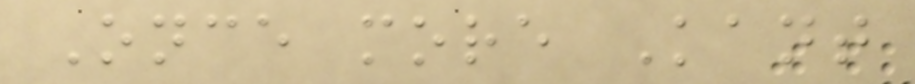Once more Kant
